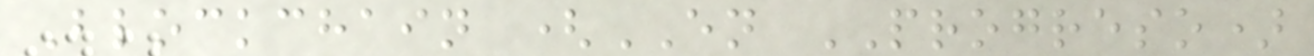Blockchain (EN PROGRESO)
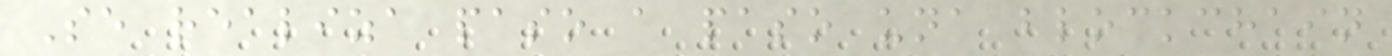Se realiza paso a paso una blockchain
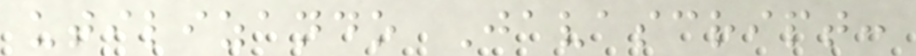utilizando Javascript:
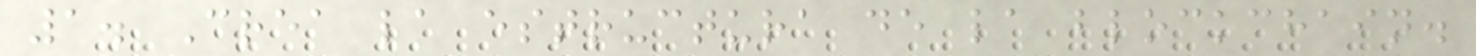1. Crea la estructura de la blockchain.
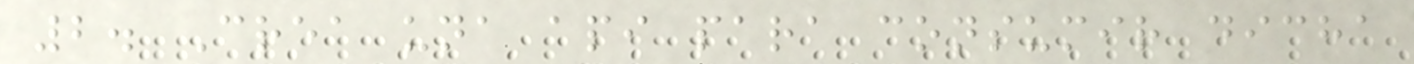2. Crea una api para consumir dicha
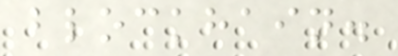blockhain.
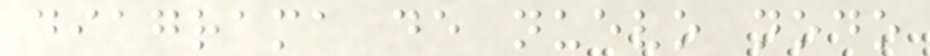diagrama de nuevo nodo
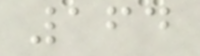164
